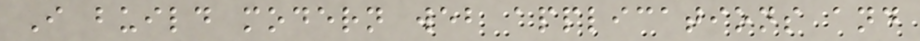I build modern web applications and
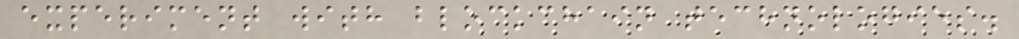experiment with blockchain technologies.
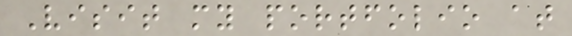Visit my portfolio at
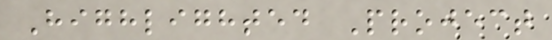Highlighted Project
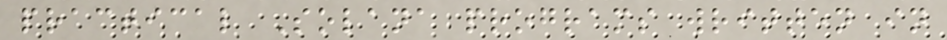practical Solana programs written in
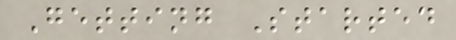Getting Started
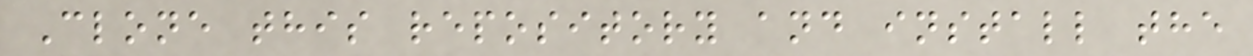Clone this repository and install the
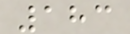183
